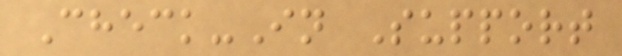Check-In Support
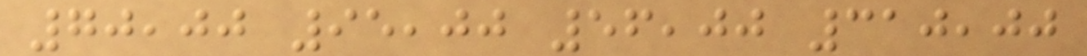70,00 95,00 56,00 310,00
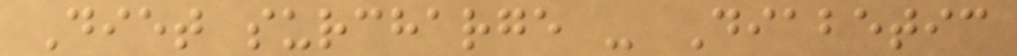Diet surcharge - Diabetic
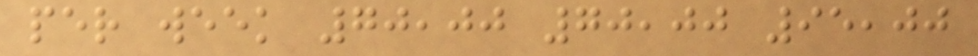per week 70,00 70,00 95,00
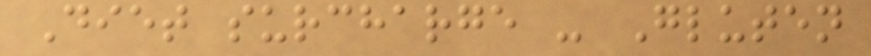Diet surcharge - Gluten
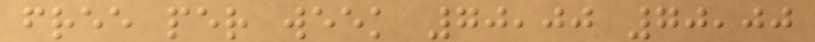free per week 70,00 70,00
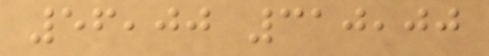56,00 310,00
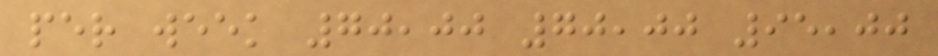per week 70,00 70,00 95,00
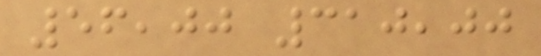56,00 310,00
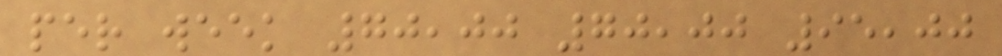per week 70,00 70,00 95,00
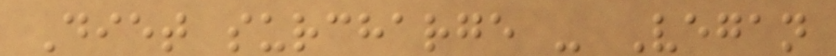Diet surcharge - Vegan
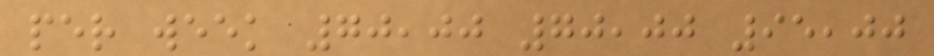per week 70,00 70,00 95,00
